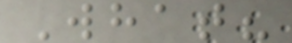What?
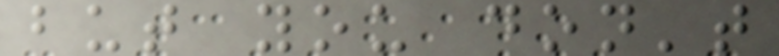but you don't
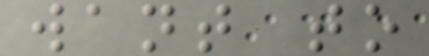want to
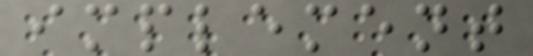implement
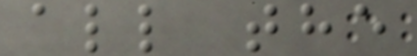all the
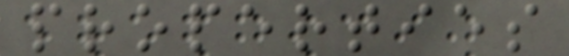properties
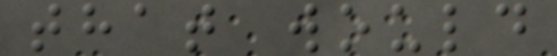that would
